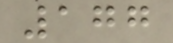177
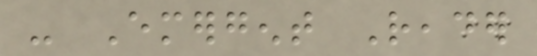- Emergent Reader
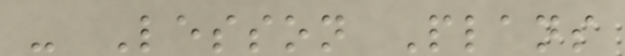- Lesson Plans
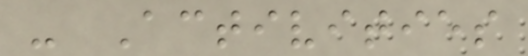- Activities
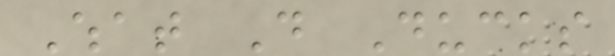What Do Ducks
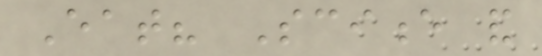Eat? Science and
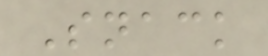Snack
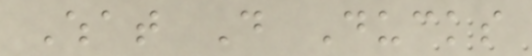What Do Ducks
